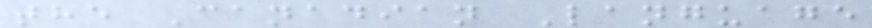the Canadian Language
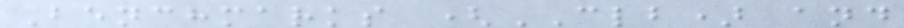Benchmarks (CLB) and
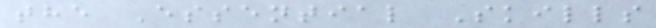the Essential Skills
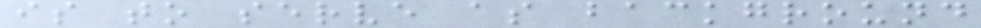is to serve as background
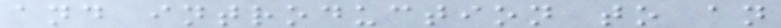and introduction to an
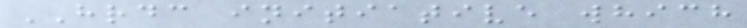HRDC initiative which
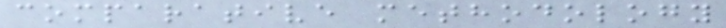comparative methodology
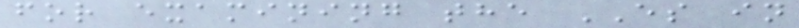for examining the ES in
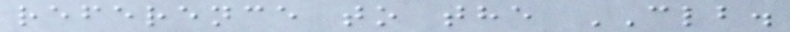reference to the CLB.
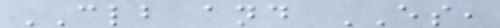CLB and ES,
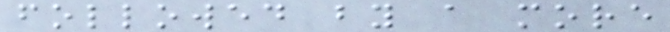followed by a more
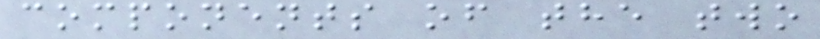components of the two
